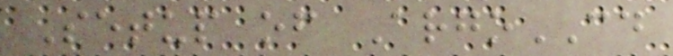Setup of ArgoCD
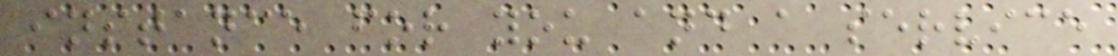instance for you and a service
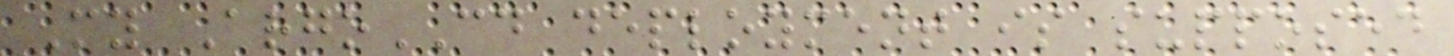My ArgoCD deployment is supposed
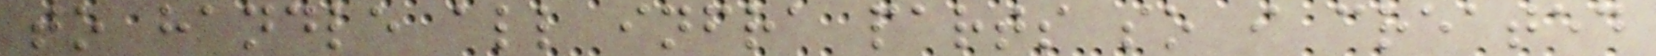to handle all infra parts so i created
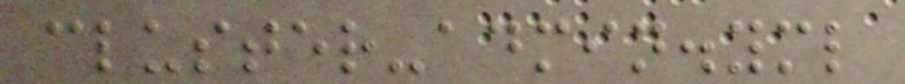cluster-admin.yml
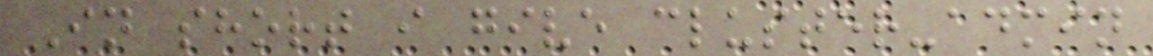In short i give cluster-admin
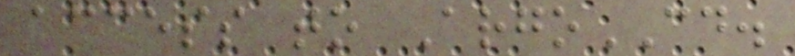access to ArgoCD.
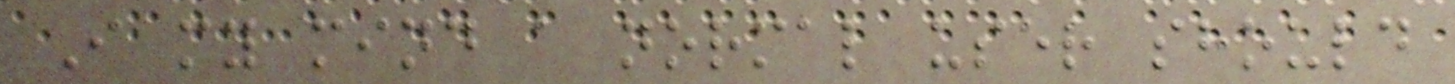I my mind a normal user should
